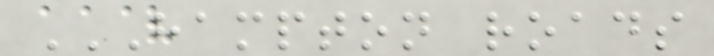HAMPTON ROADS
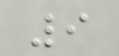9
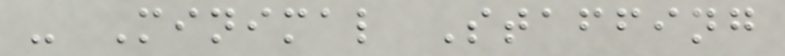- Minimal Staffing
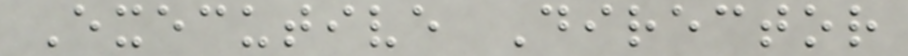Executive Director
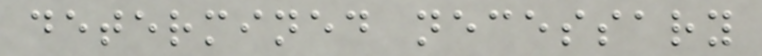determined necessary
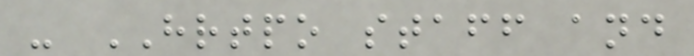- HRTPO staff and
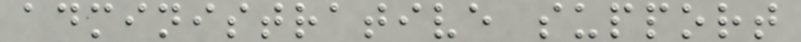administrative support
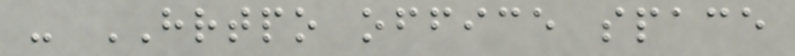- HRTPO office space
